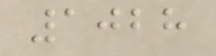1028
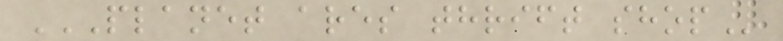PLANET ARES THRIFT SHOP
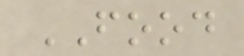FOOD
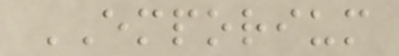EMPORIUM
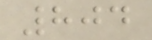804
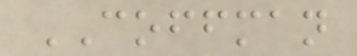COFFMAN
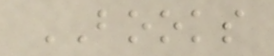BOOKS
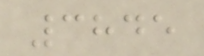3845
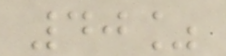40%
